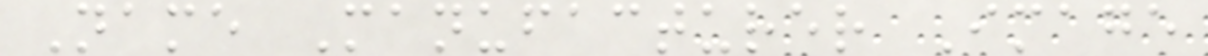Name Manufacturer Image
